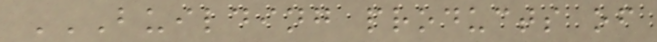BUILDING PRODUCTS OF
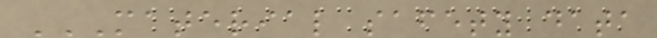MATERIAL SAFETY DATA
